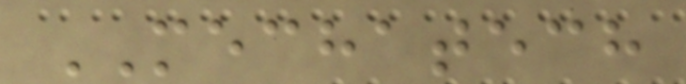MECHATECH
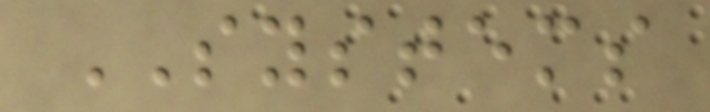SYSTEMS
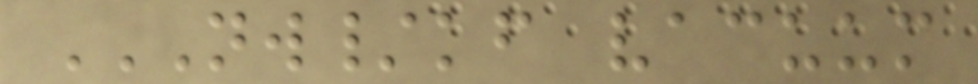NW/KF VACUUM
